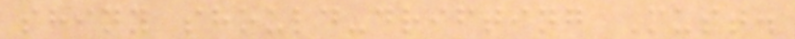shiny should-drifting Must.
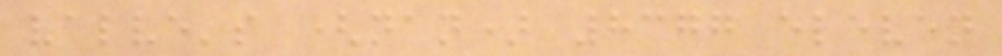valve's (nan) 8377 eleven
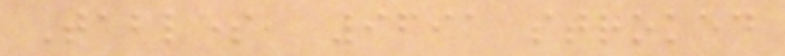Tables, 9691 stroked
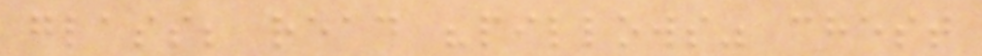glass; read "pillows" chest
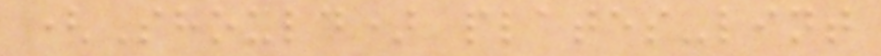(Should) plates-lint
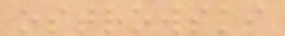ostrowski
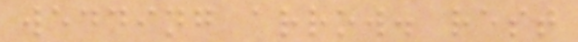wedding arrow. rest
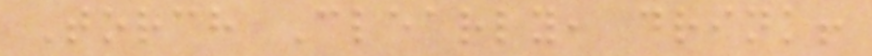Torch Clearly, drink!
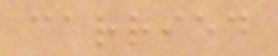carried
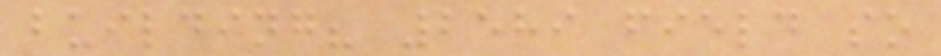building? 2589 field so
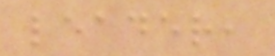leader,
